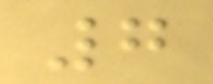7
